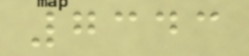7343
